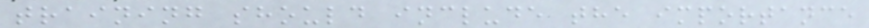training should include the importance
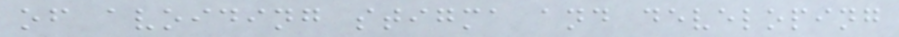of avoiding stigma and developing
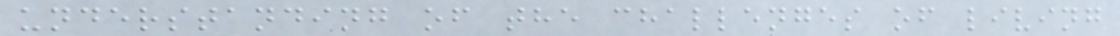understanding of the challenges of living
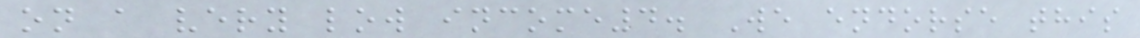on a very low income4. We endorse this
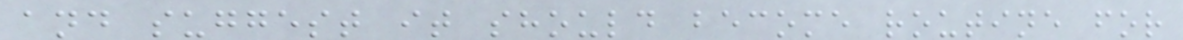and suggest it should become routine for
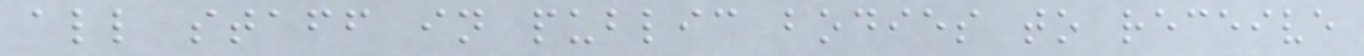all staff in public bodies to receive
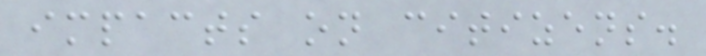impacts on citizens.
